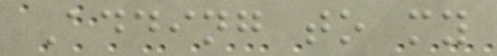Adding to my
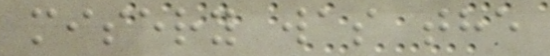misery was the
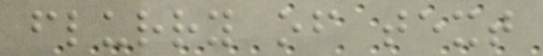flurry of text
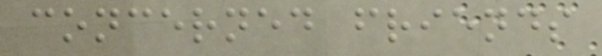concerned friends
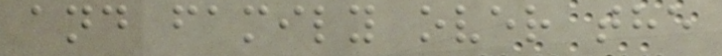and family over the
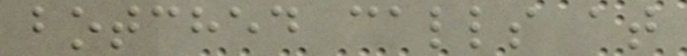botched calls at
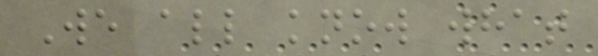We all know what
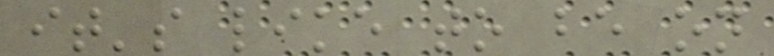it's like to be on
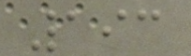193
